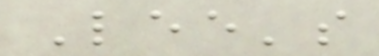Lee's
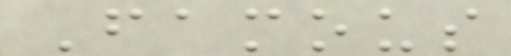Famous
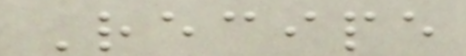Recipe
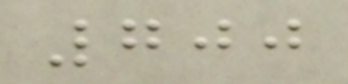700
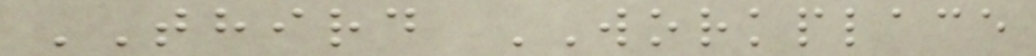THIRD WORKPLACE
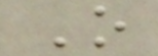O
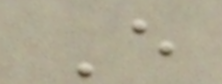E
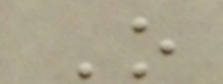O
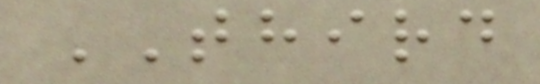THIRD
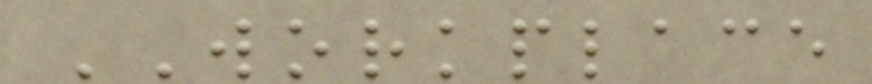WORKPLACE
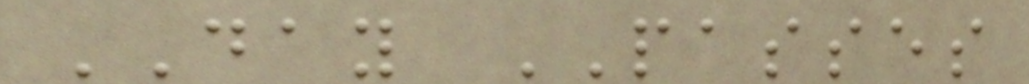DAY PASSES
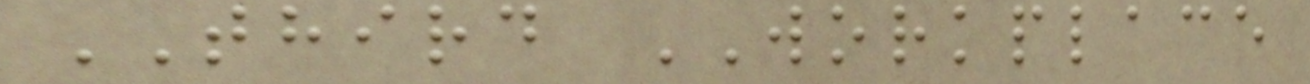THIRD WORKPLACE
